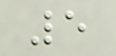5
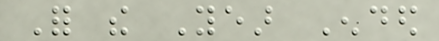For the Year Ended
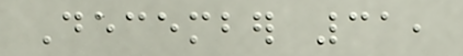December 31,
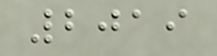2019
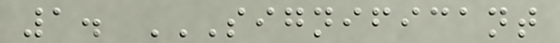1. SIGNIFICANT
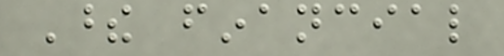These financial
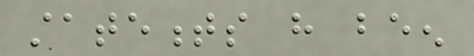statements have been
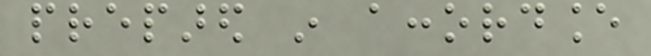prepared in accordance
